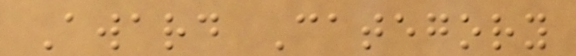Award Category
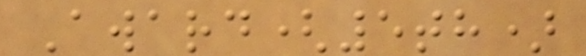Award(5th)
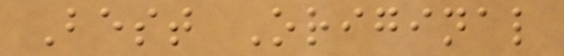Best Original
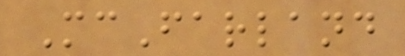McFarland
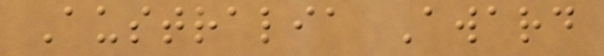Australia Award
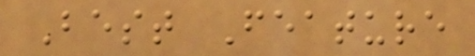Best Feature
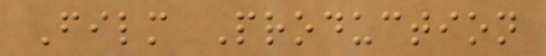Film Production
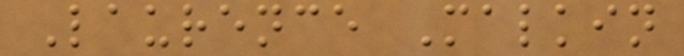Laurence Malkin
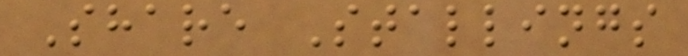Share Stallings
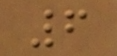6
